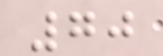70
